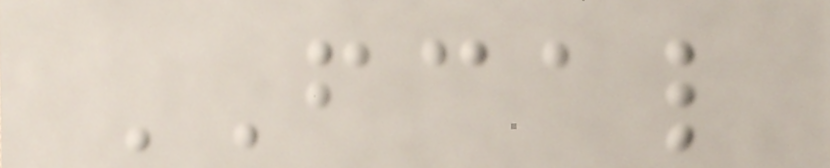FCAL
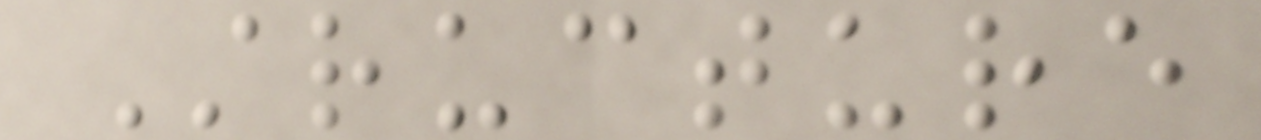Structure
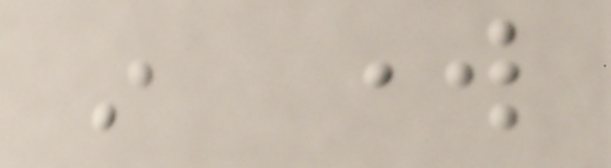in work
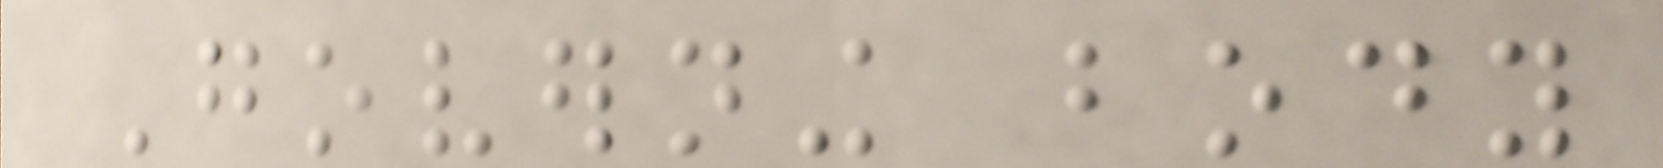Governing body
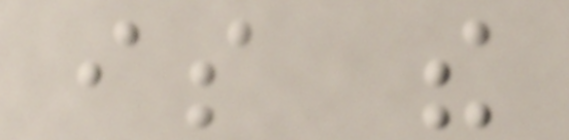is the
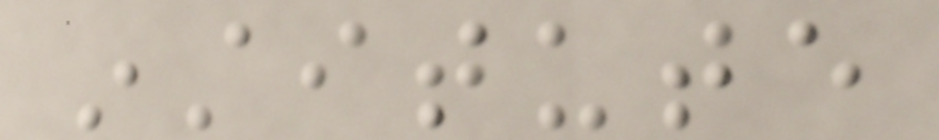institute
